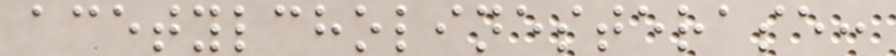acetylcholinesterase:
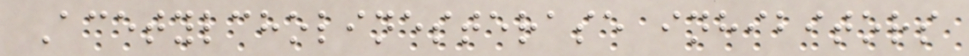Acetylcholinesterase inhibitors
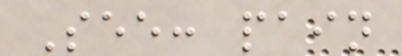See: pain
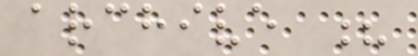archive ?
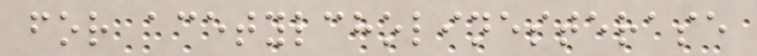for acetylcholinesterase
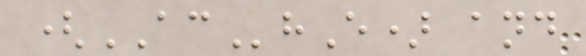(AChE) and
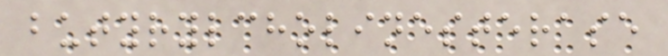butyrylcholinesterase
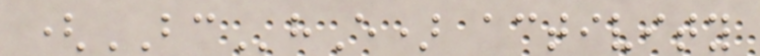(BChE) activity
